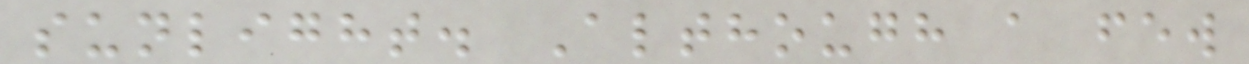sunlight. Although a few
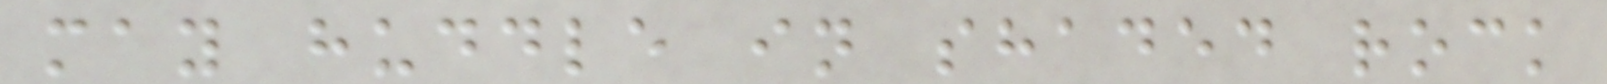may huddle in shaded rock
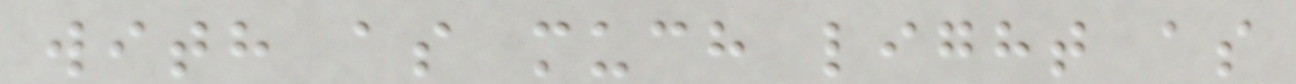with as much light as
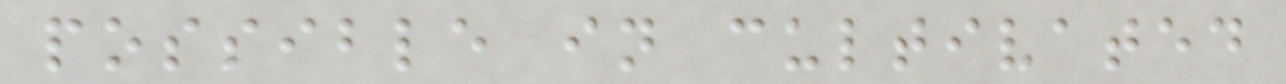possible in cultivated
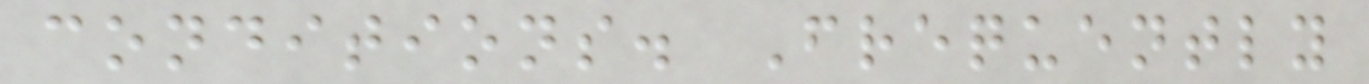conditions. Frequently
